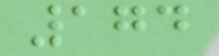174
